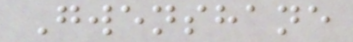Gwenshane
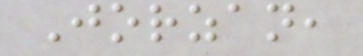Jorzan,
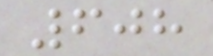608
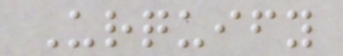Urquify
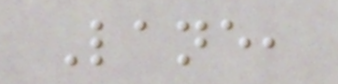Lane,
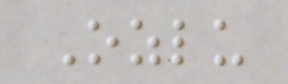Ozlu
